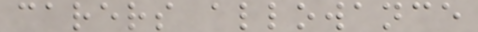carers allowance
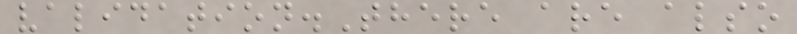validation.There are also
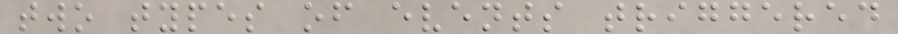two types of events triggered
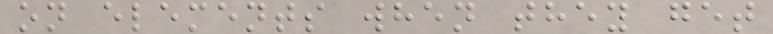on elements when they get
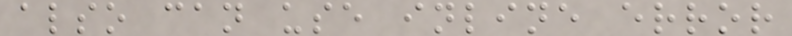also can use inline error
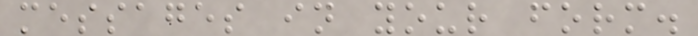messages in your form.
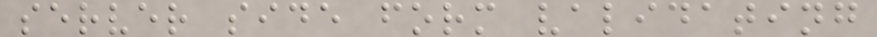server side form validating
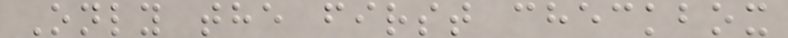Only the first checkbox
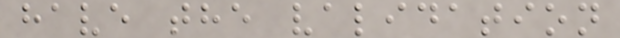have the validation
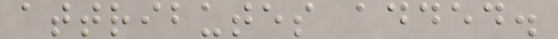attributes added.
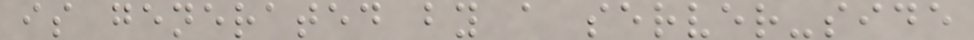is generated by a server-side
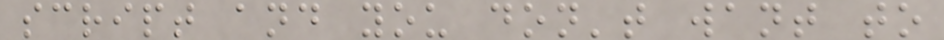script and you don't want to
